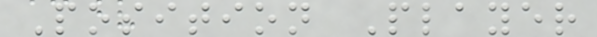Position Player
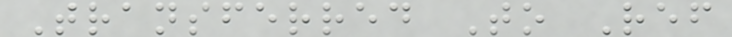Transferred To Ref
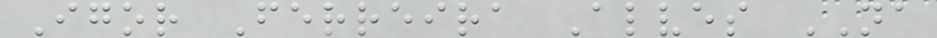Igor Ferreira Alves NA
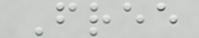Free
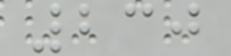230
